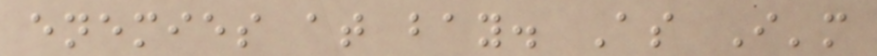enemies at bay. As I'm
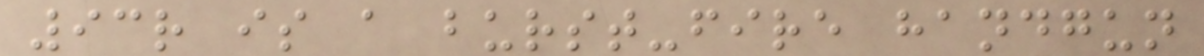93r is a burst-fire handgun
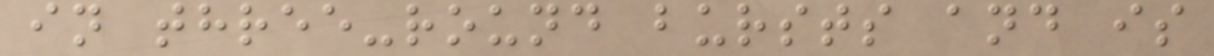in three-round bursts and is
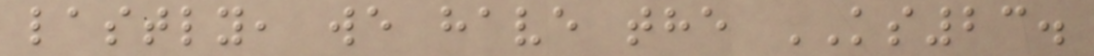lastly, we have the KS23.
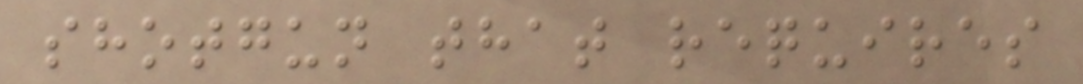shotgun that requires
